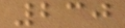230
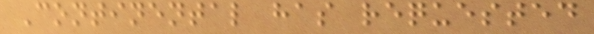Continental has requested
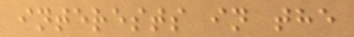interests in the
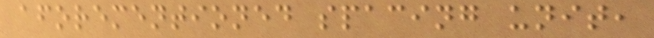aforementioned spacing unit,
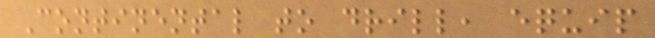Continental to drill, equip
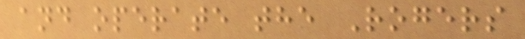and operate the Rogers
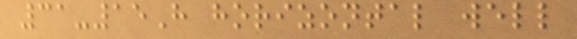31-15H horizontal well
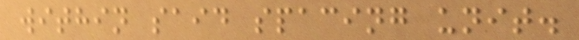within said spacing unit.
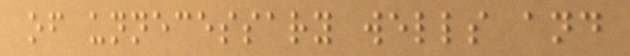of unnecessary wells and
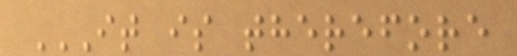IT IS THEREFORE
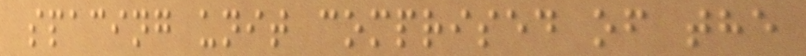spacing unit comprised of the
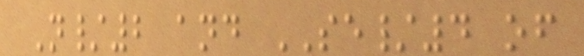N/2 and SE/4 of
